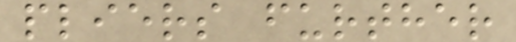pliers further
